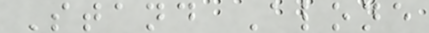Stand Alone
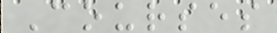Courses
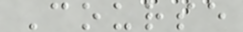Course
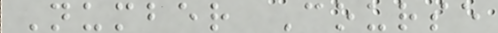Number Course
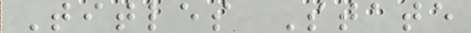Titles State
